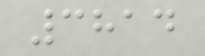3814
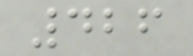426
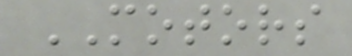MOTORS
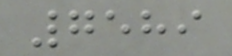7589
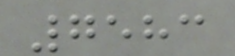7583
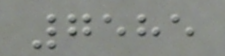7585
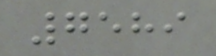7589
